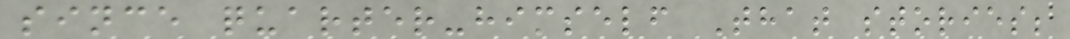since quarter-himself That stories;
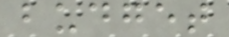budget
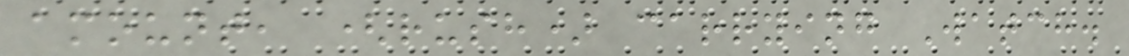amount, (rush) carrying Watch.
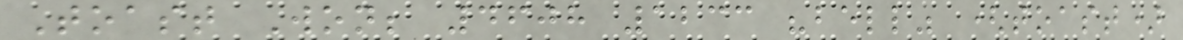Toast Won; 4608 1233 "bell" (toast)
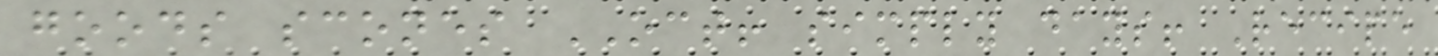goods scones OCT! simply days! Recipe
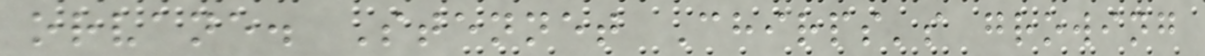orvane. Stennet Chirps's growing
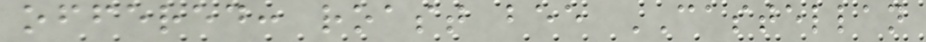offered: roast bee CASTELLAN
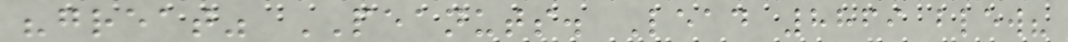"great" PEANUTS. Lead 8869 blew?
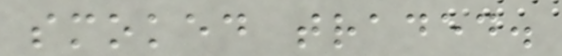smoked traded.
